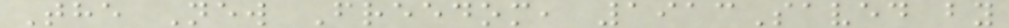The New Freedom, 1913Saved by
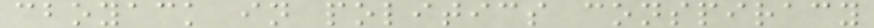cboyack in politics conspiracy
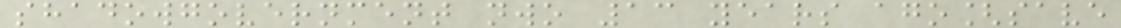shadowgovernment nwo 13 years ago[save
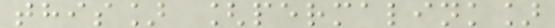this] [permalink]
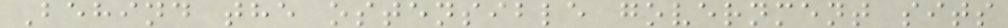Behind the ostensible government sits
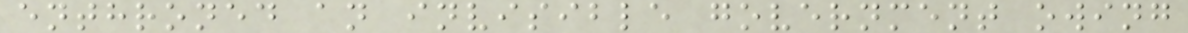enthroned an invisible government owing
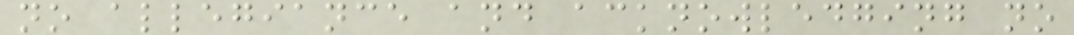no allegiance and acknowledging no
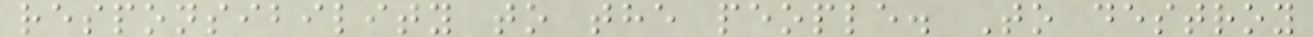responsibility to the people. To destroy
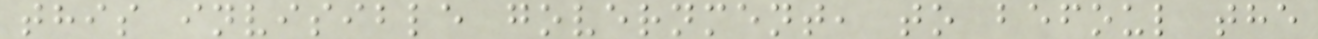this invisible government, to befoul the
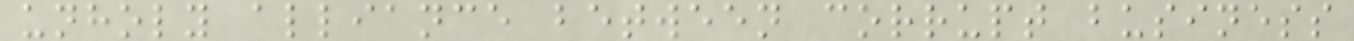unholy alliance between corrupt business
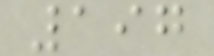197
